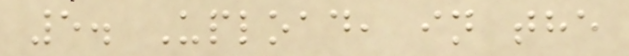5. Upload, in the
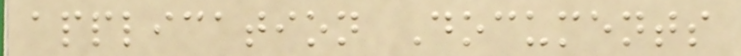application Documents
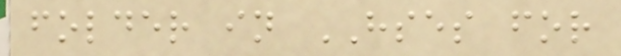folder in HSES for
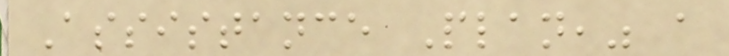Assistance Plan," a
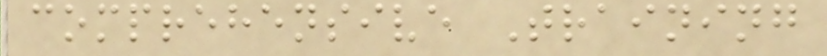comprehensive Training
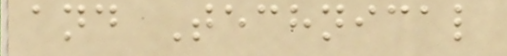and Technical
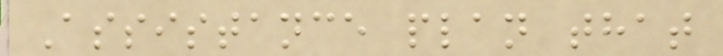Assistance plan that
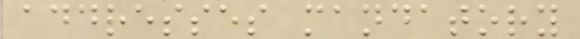addresses mandatory
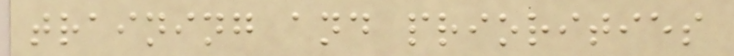training and priorities
